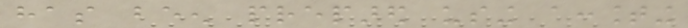has been prepared using accounting
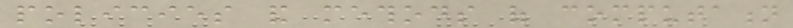policies and methods of computation
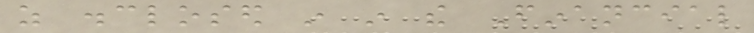as disclosed in in the Financial
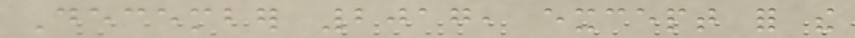December 2017, except for the
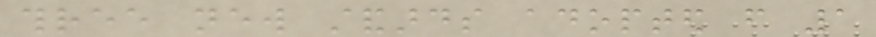three new standards adopted from 1
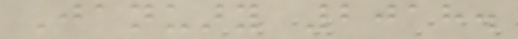January 2018.
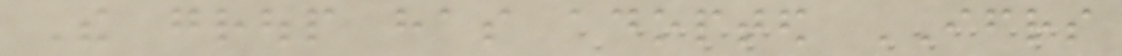The group has adopted IFRS
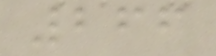266
